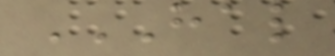HAL
